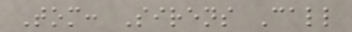Tom: Sirens Call
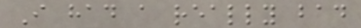I had a really bad
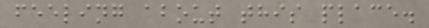feeling about this place.
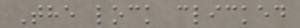The lock clicked
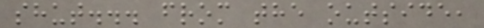shut... from the outside,
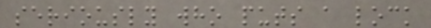seriously who puts a lock
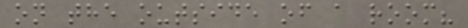on the outside of a room?
